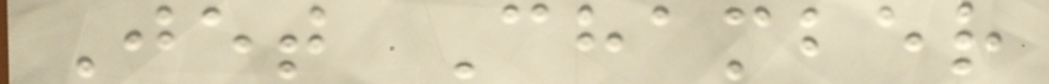Jet Chamber
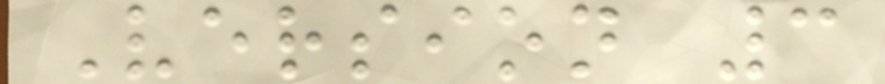Version 3
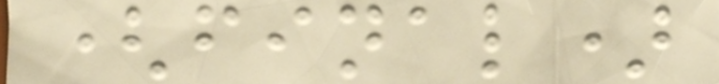(final)
